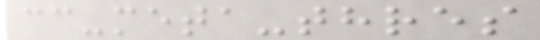cc-meta-thres
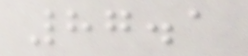87.1
